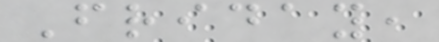Friday,
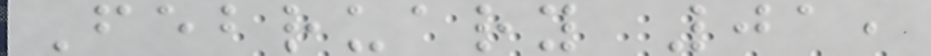February 01,
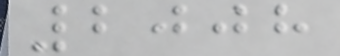2008
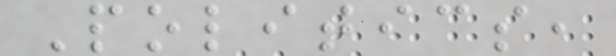Politics,
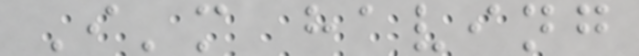I'm having
